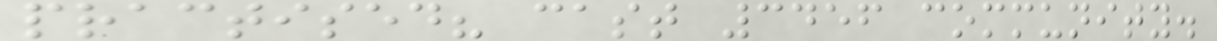practised? cast 3456 community.
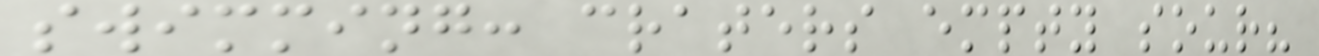swimming: craters empty sour?
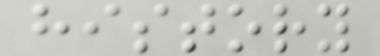history
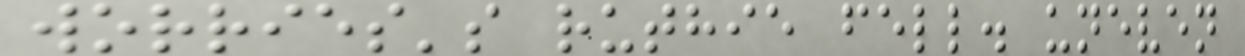worries's ruthie fell. uneven
